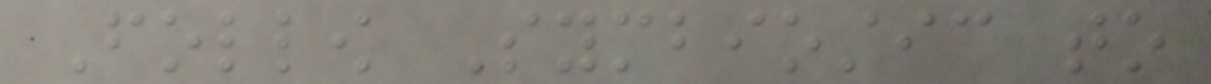Follow Symbiostic to
